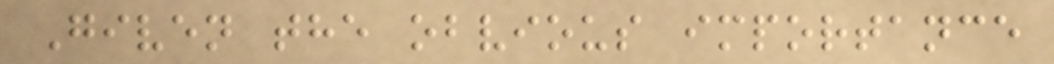Given the obvious importance
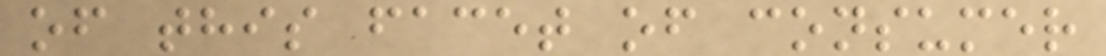of this facet of consumer
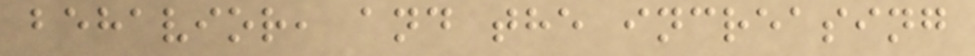behavior, and the increasing
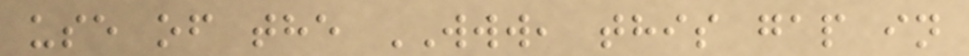use of the WWW, this gap in
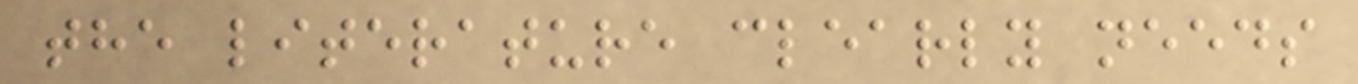the literature clearly needs
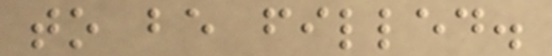to be filled.
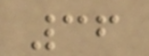36
